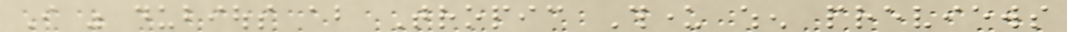I was dubious about Tropic Thunder when previews
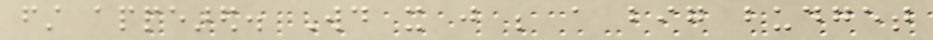first appeared. Would it just be a big budget
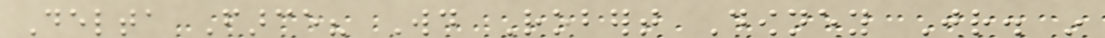Delta Farce? Would Robert Downey Jr. in
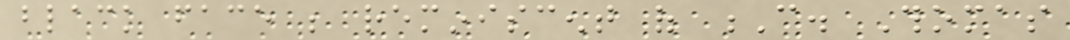black face be reminiscent of C. Thomas
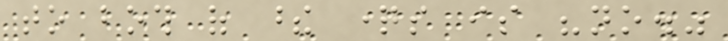to both of these questions is "no."
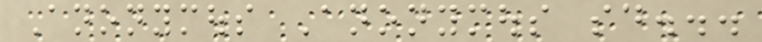Anonymous Anonymous said...
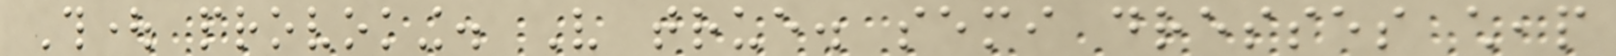Thought provoking. Very true. semi dresses cheap
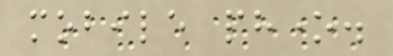mobile phone.
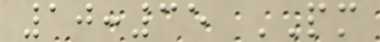10:35 PM
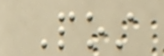Post
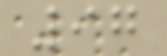97
